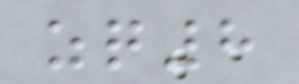zq8
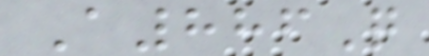A886Q
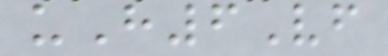uH6Vf
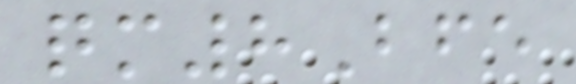qm8Bfe
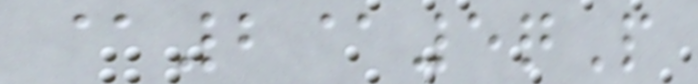@2@5qP
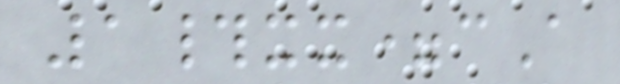1#xx=cA
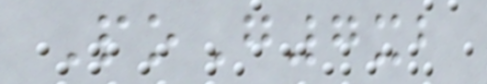PoG7xb
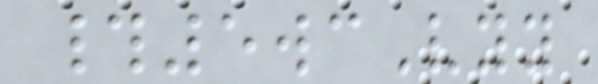#5wcVyy
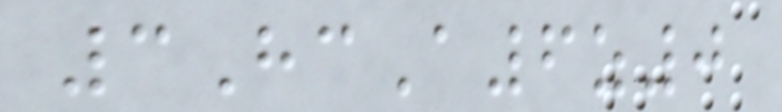3HcA6z0
